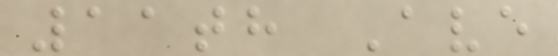11th Ave
